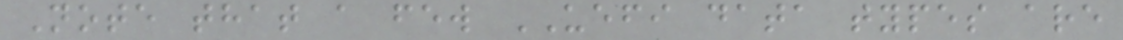Note that a few UEFI data types are
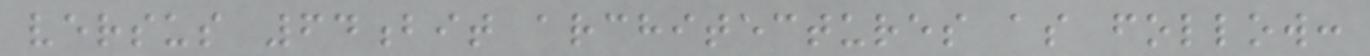versus 64bit architectures as follow:
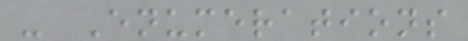- Enumerations
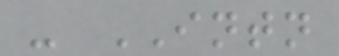- INTN
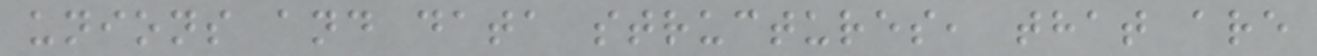unions and data structures, that are
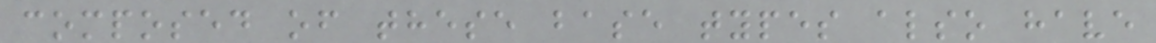composed of these base types also have
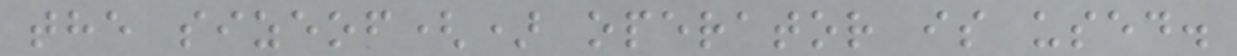the sizeof() operator is used.
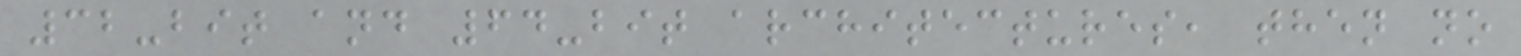32-bit and 64-bit architectures, then no
